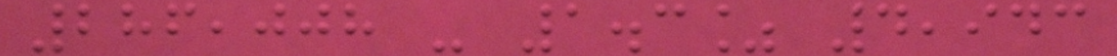286,008 - 1.3% 4,943
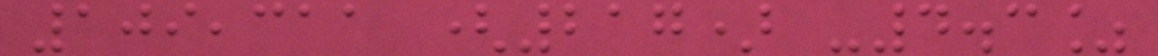109,311 (217) -4.3%
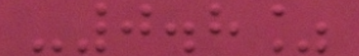-0.8%
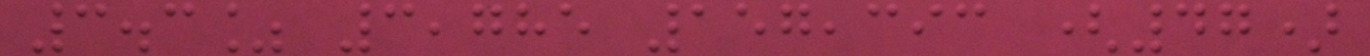3.3% 3,785 157,393 (47)
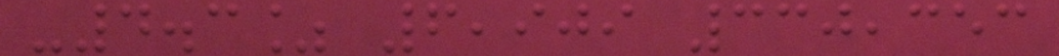-4.3% 6,909 330,353
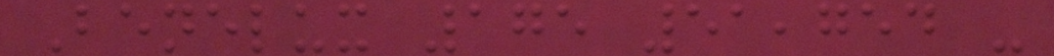Benelux 175 51,754 -
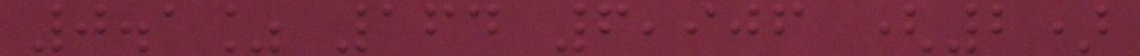0.1% 164 6,906 (2)
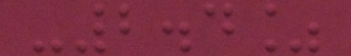-2.4%
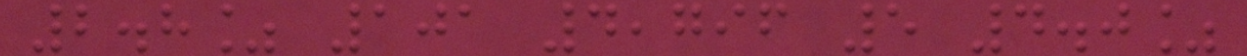2.8% 101 4,796 5 4.0%
